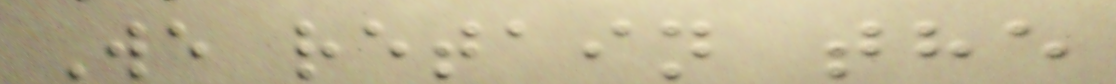We retain the
